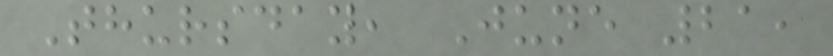Thursday, June 21,
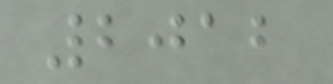2012
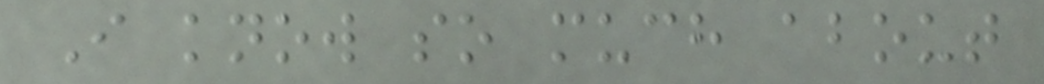I know so much about
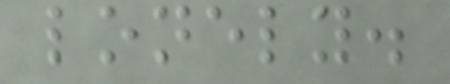lonely.
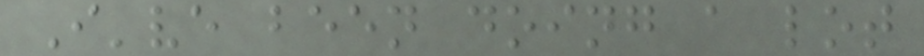I've been doing a lot
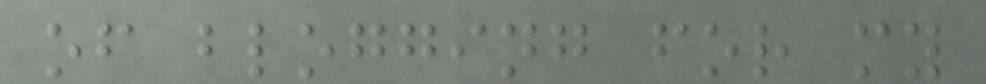of blogging for my
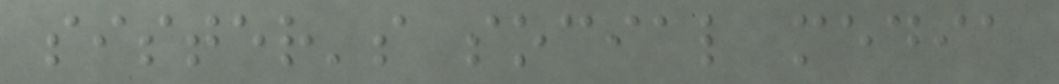sister's social media
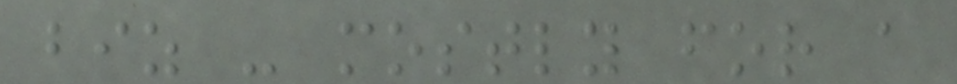biz - mostly for a
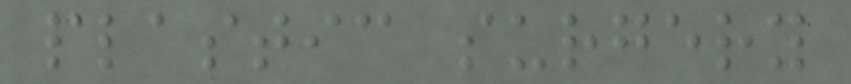plastic surgery
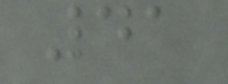41
